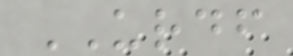URDF
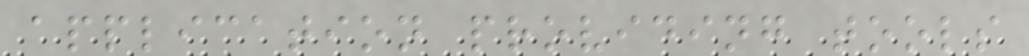application providing tools
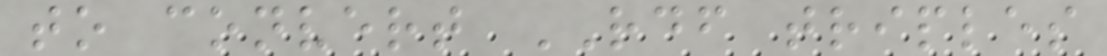to convert RDF triples
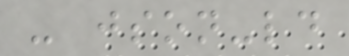- json-ld
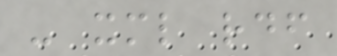- xml rdf
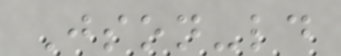Json-ld
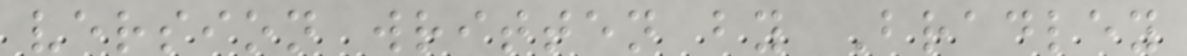version written by Bradley
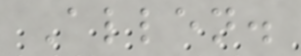Allen.
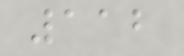112
